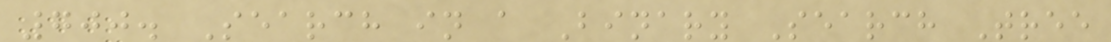700. Search in a Binary Search Tree
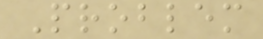Problem
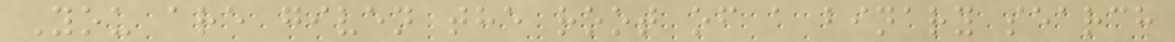You are given the root of a binary search
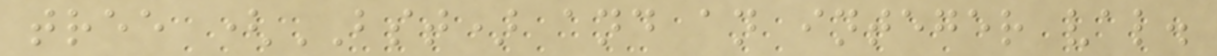tree (BST) and an integer val.
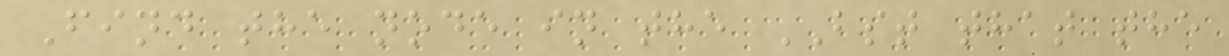Find the node in the BST that the
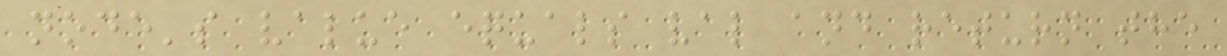node's value equals val and return the
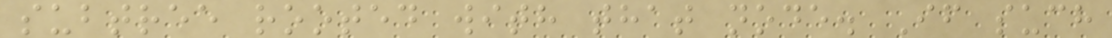subtree rooted with that node. If such
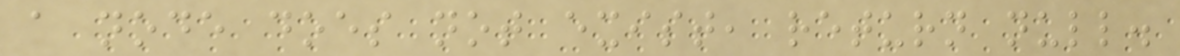a node does not exist, return null.
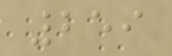259
